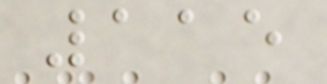115
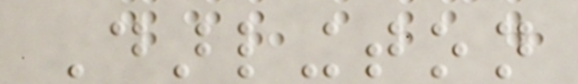Darlington
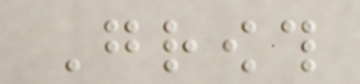Growth
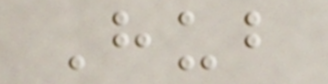Hub
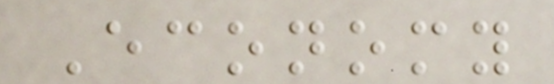Economy
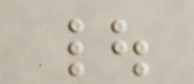|
